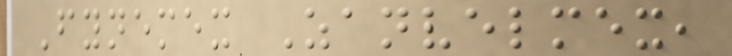Fynemex Zanvelmex,
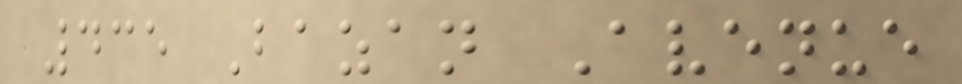435 Bazan Avenue
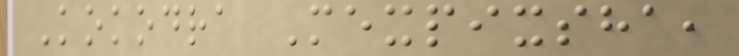Kokodra Mexpixsha,
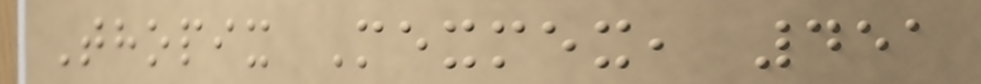Thopix Mexmex, 451
